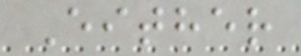Either
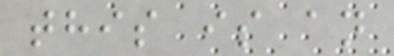this is an
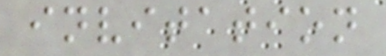invitation
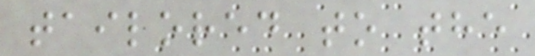tailored to the
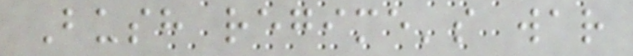Bush regime's war
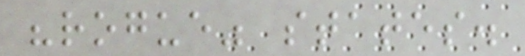"rogue" states.
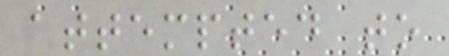attempted to
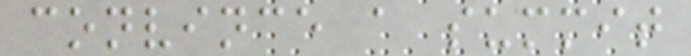convince a summit
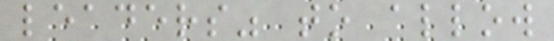leaders" to allow
